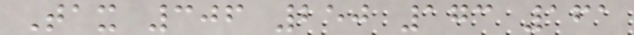Tax 306 250 173 161
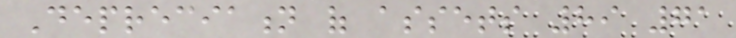Depreciation of assets 89 71
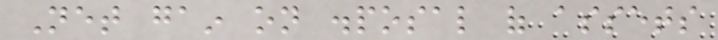Net gain on disposal of assets
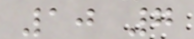10 7
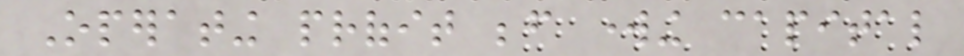Operating profit before working capital
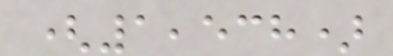(1,538)
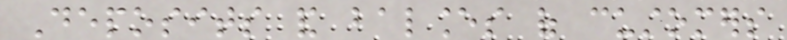Deposits and balances of customers
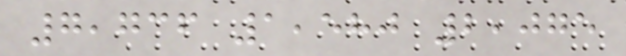7,736 1,580 2,075
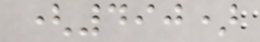(490)
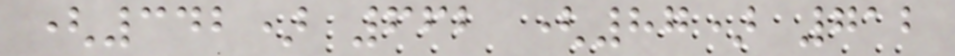(342) 662 (87) 712
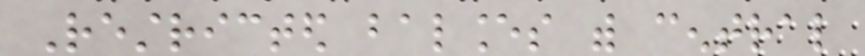Restricted balances with central
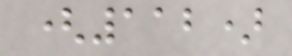(112)
